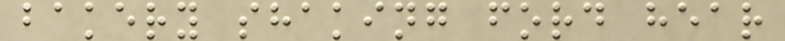bakery shaking ford hear
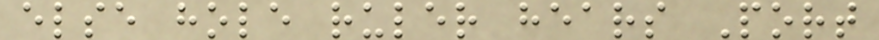else hole ruler hears Port
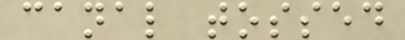canal tossed
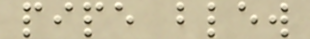pipe blew
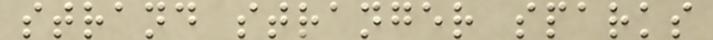strand stranger sparks
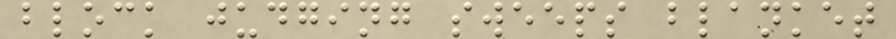block judging sweeps blanket
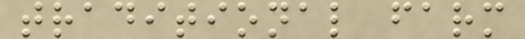traditional farm
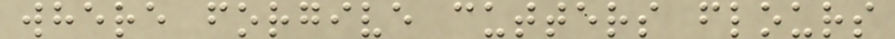where forgive cutters flours
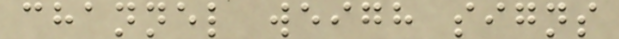channel weigh signs
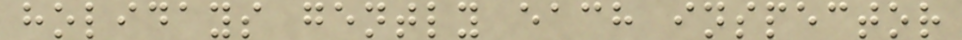holidays gently each inspector
